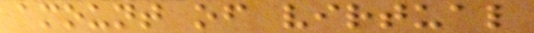amount of virtual
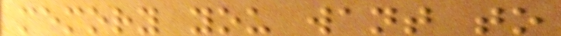memory you want to
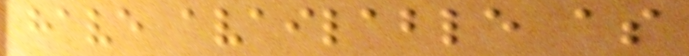have available as
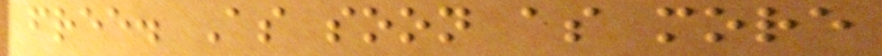free. As soon as more
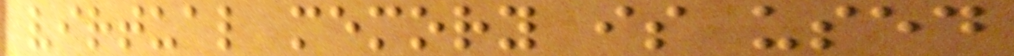virtual memory is used
